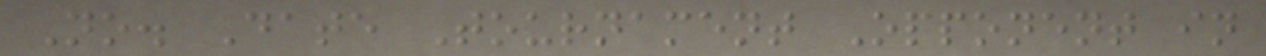No. Date Tournament Opponent in
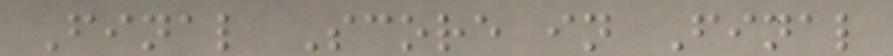Final Score in Final
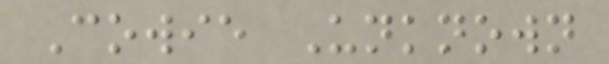Cowie Unknown
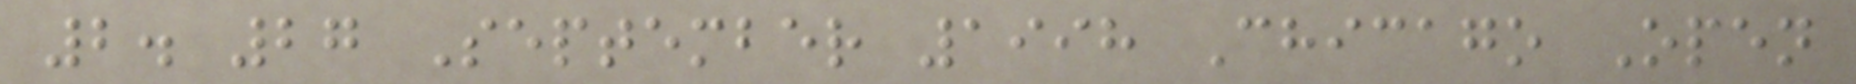2. 27 September 1998 Chicago Open
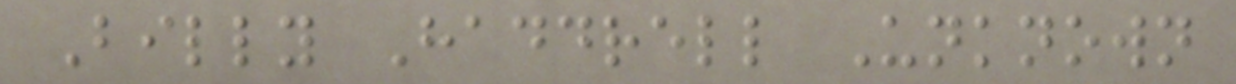Billy Haddrell Unknown
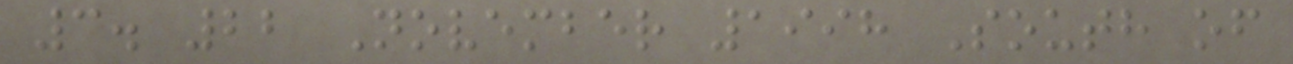3. 22 November 1998 South of
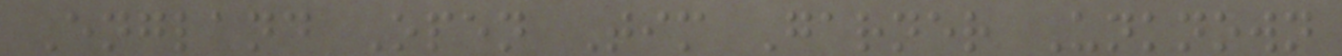England Open Tim Garner Unknown
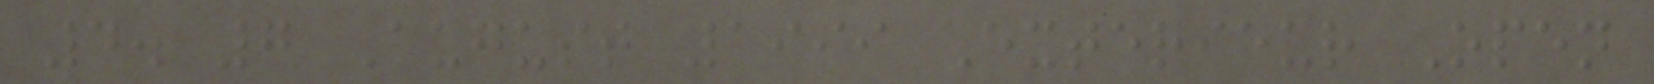4. 7 August 1999 Exterieur Open
